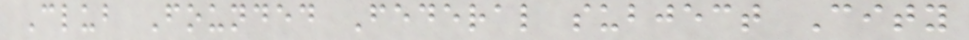Club Founded Federal subject City
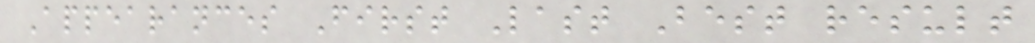Appearances First Last Best result
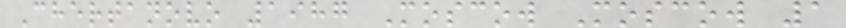Chertanovo 1987 Moscow Moscow 1
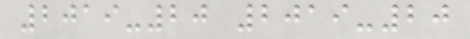2019-20 2019-20
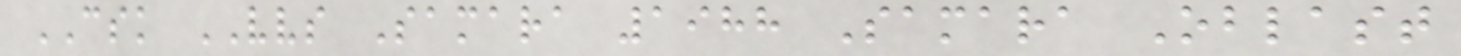CSK VVS Samara 1988 Samara Oblast
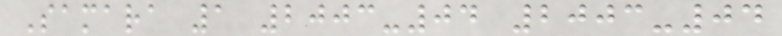Samara 1 2003-04 2003-04
